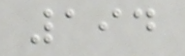194
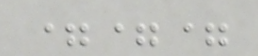===
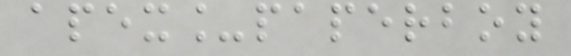apex_paperboy
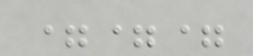===
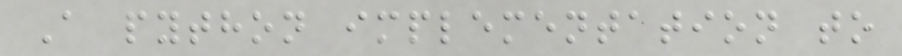A python implementation to
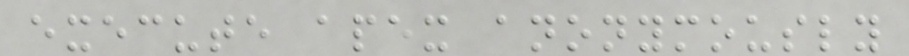execute apex anonymously
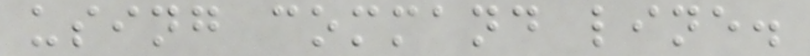using command line.
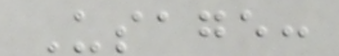Usage:
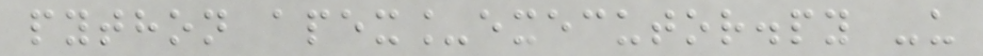python apex_executor.py -u
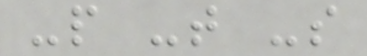-p -t -s
